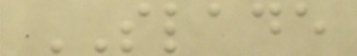SLADE
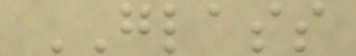GLASS
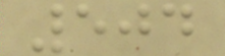504
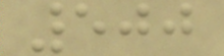500
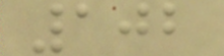102
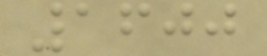1600
